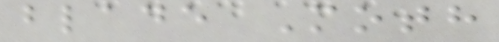blade Moth
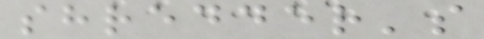shredder's
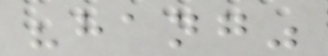"hang"
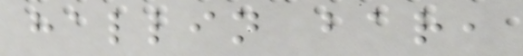hallin bar,
